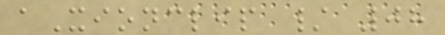aXionclip / 08
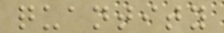quantity
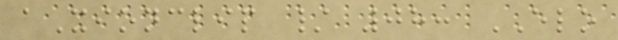aXionclip / 08: ELO
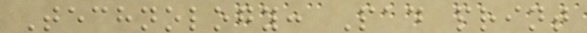Technology: Pad print
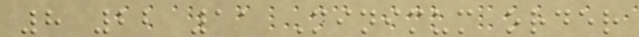8 22 11 Minimum order
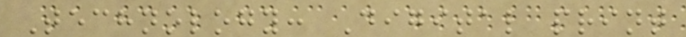Technology: Digital print
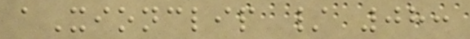aXionclip / 08:
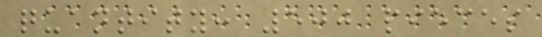quantity: 500 pieces
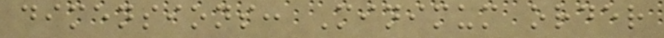dimensions: Minimum order
